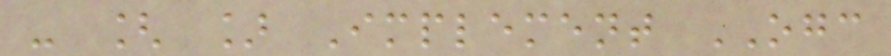- [ ] Implement OGC
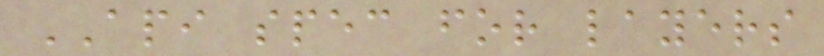API spec for layers
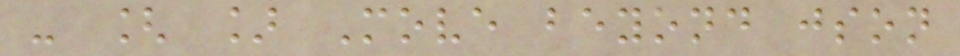- [ ] Move beyond json
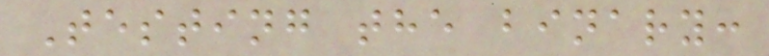Testing the binary:
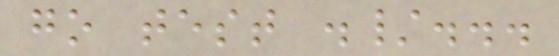go test ./...
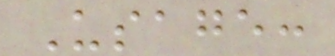Usage:
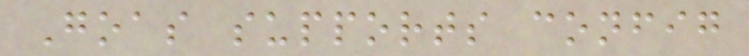Goas supports config
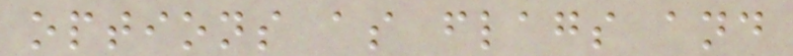options as flags and
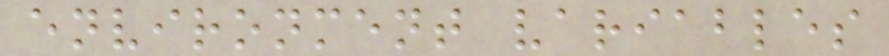environment variables
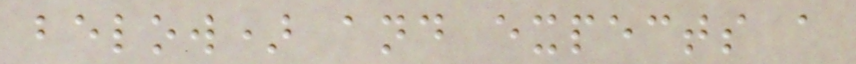below) and expects a
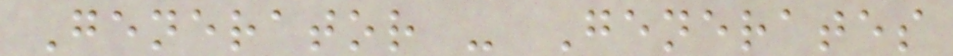Generator - Generates
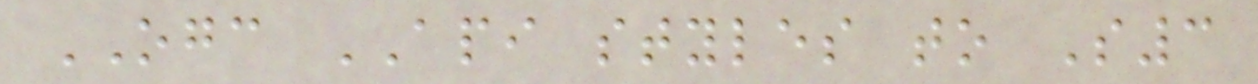OGC API styles to S3
